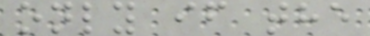only if the
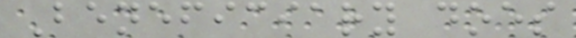Beneficiary does
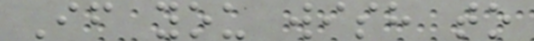If you wish to
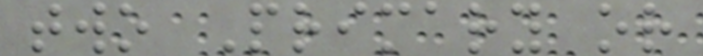two Primary or
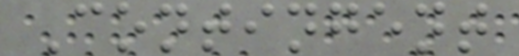Contingent
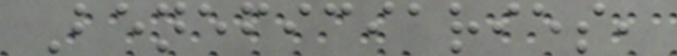Beneficiaries,
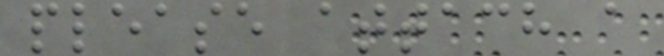please attach a
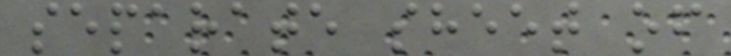separate sheet of
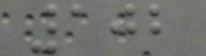102
